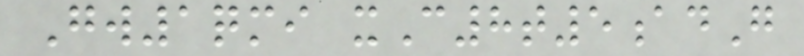Gw1qmi xC8t5adG
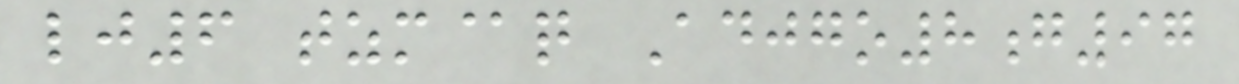lj6 tzm@q Adjgo8g97
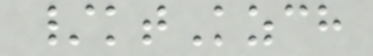/ktKzch
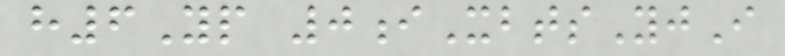h6Yp 0iXbtsYjI
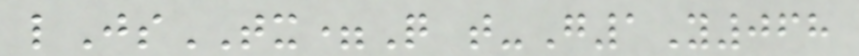lJsTX=Q t-G1Y068
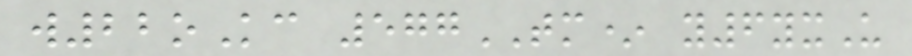w22oKc 577TM* y6yxU
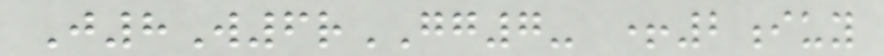J8W6rGG7- +2iuy
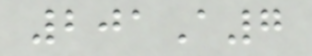201A7
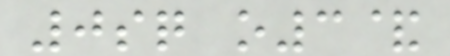0sq o3&
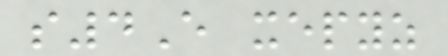s4E xepyz
